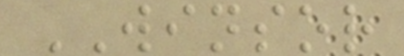WINSOR
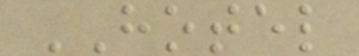HOTEL
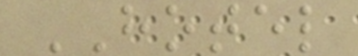HOTEL
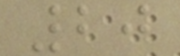20
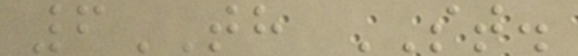6TH ST.
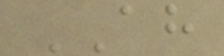AH
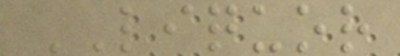LIQUOR
